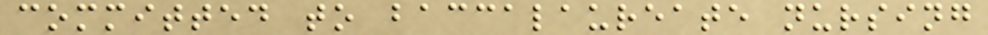committed to baccalaureate nursing
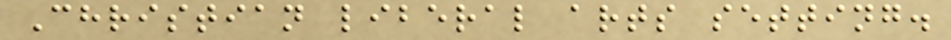Christian liberal arts setting.
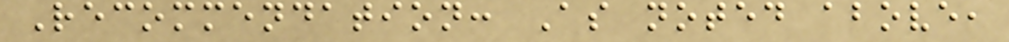Recommendation: As noted above,
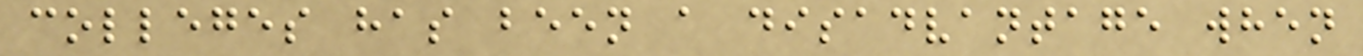colleges has been a disadvantage when
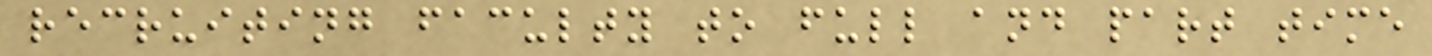recruiting faculty to full and part time
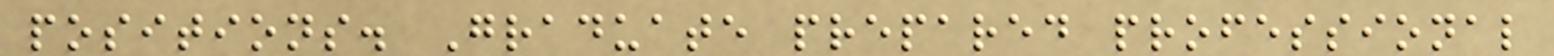positions. Graduate prepared professional
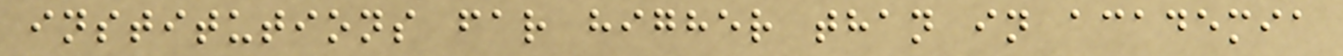institutions far higher than in academia
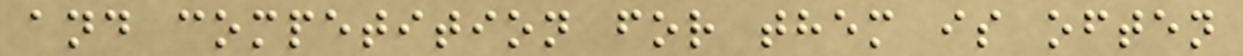and competition for them is often
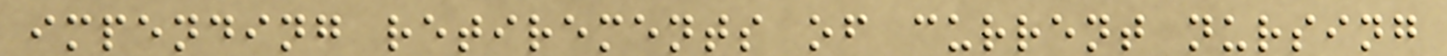impending retirements of current nursing
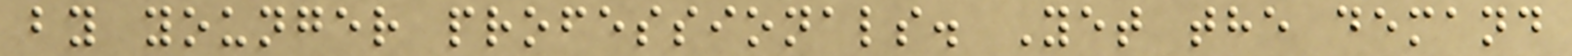by younger professionals. Yet the demand
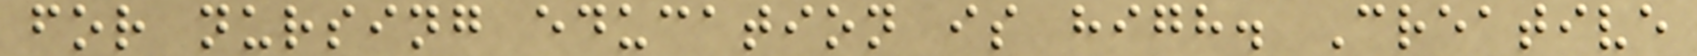for nursing education is high. Creative
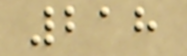218
